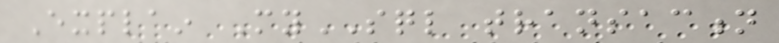Explain MySQL transaction
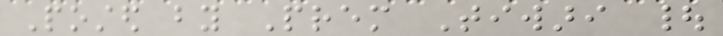Posted by Prem Tiwari |
